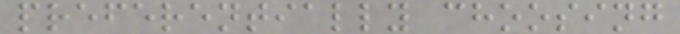preferentially choosing
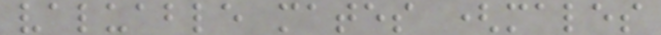valuable mates (males
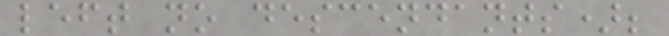left no descendants);
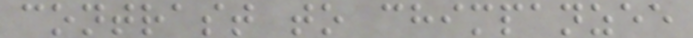contrast to chimpanzee
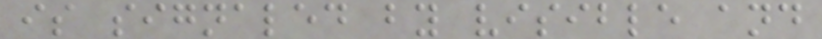is signaled by visible and
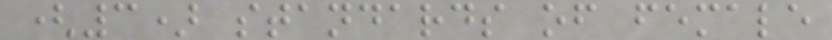(3) standards of female
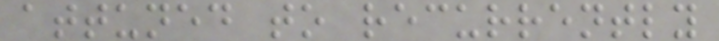attuned to recurrently
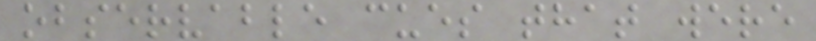observable cues that were
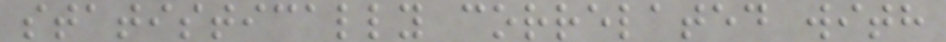statistically correlated with
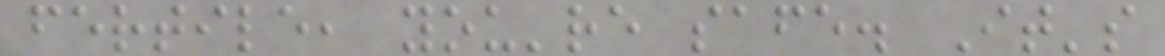fertile, you're safe. It's
